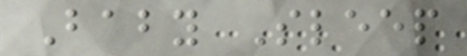Baby Sleep
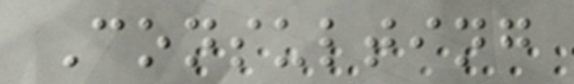Consulting
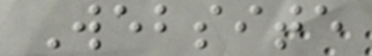Website
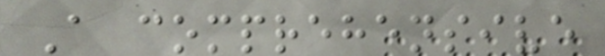A comprehensive
